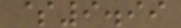$9.99
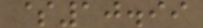$10.99
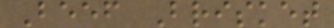Beef Brisket
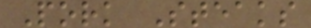Pork Steaks
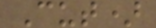Cut)
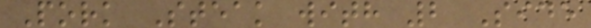Pork Steak with 2 Side
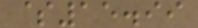$15.99
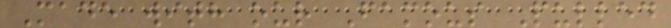Made with our Famous Pulled
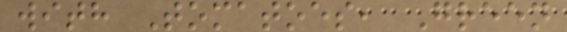with Tomatoes, Green
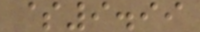$9.99
